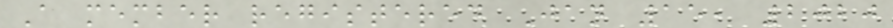A member registered Jan 15, 2020
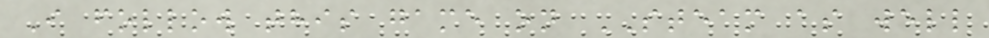I follow this game on STEAM as well
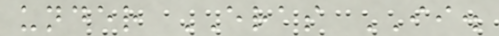under ERAS II.
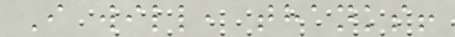I will, thanks!
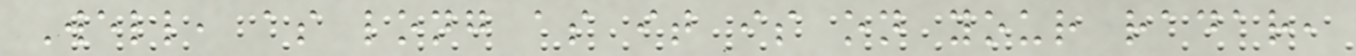Well, as long as it is on your radar,
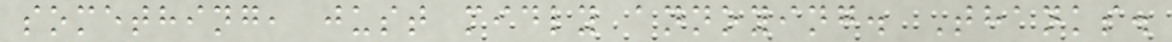something, just midly annoying. Thanks.
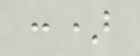:)
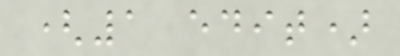(1 edit)
